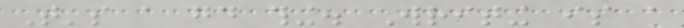That's a good thing. Writing is a
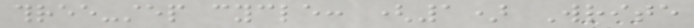three-step cycle: (1) Write
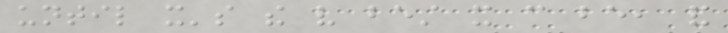until it's the very best it can be, and
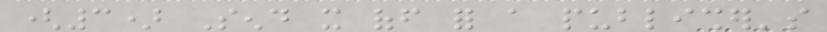(3) Send it off for a publisher's
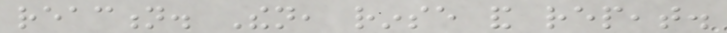reaction. Then, rinse and repeat.
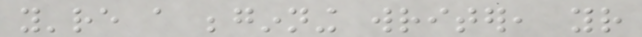you're a beginning writer, your
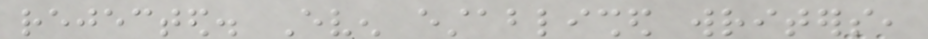rejected. Even established writers,
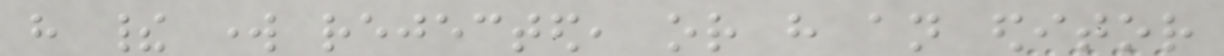have their work rejected, or have an editor
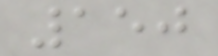150
